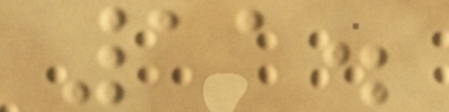11.
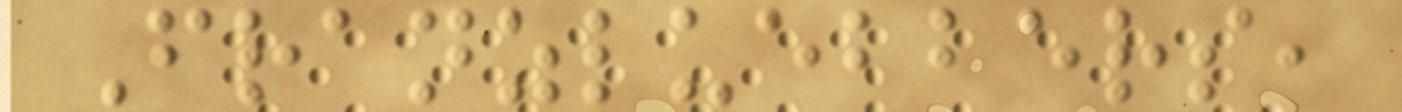Franzluebbers,
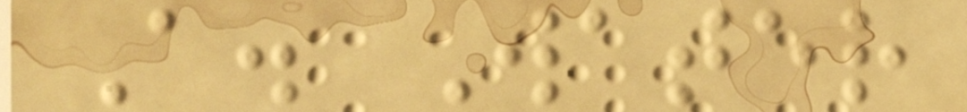A. Water
